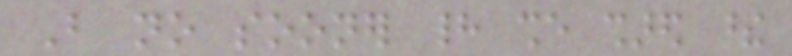But no sooner had she shared these
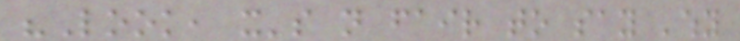"Look, it's not fair to say 'why
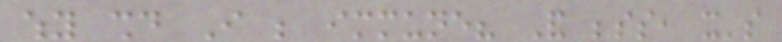why should I be immune? And besides, it's
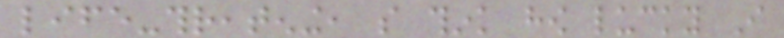life-threatening, so think how lucky I
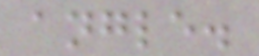angle.
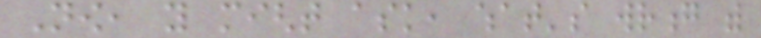Now, you might ask, what's wrong with
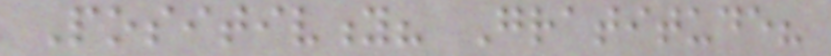Positivity? Gratitude?
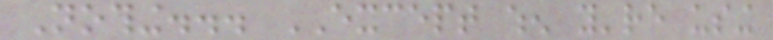Nothing... EXCEPT when you're using
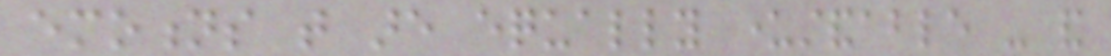emotions that are equally understandable - and
